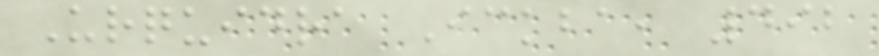Urquidra Ickba, 492
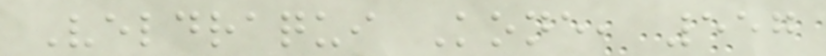Veldraqui Kone, 557
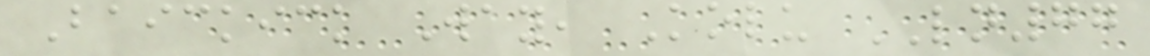Baickick Way, Kolu LN77
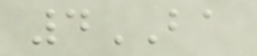4BA
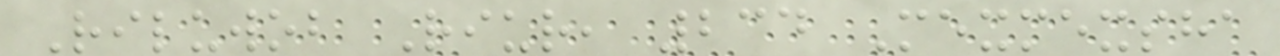Riluwob Riur, 234 Mexmexsha
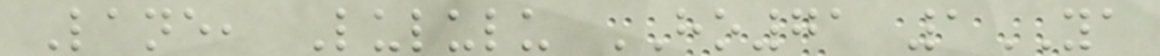Lane, Lululu HO71 1YA
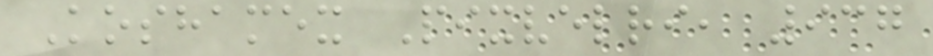Koshamex Pixvelri, 937
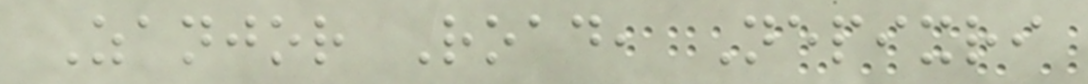Zanjor Road, Nepixri
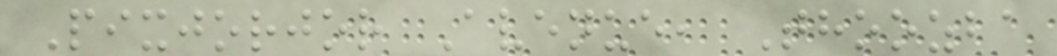Pixjorjor Avenue, Thoozba
